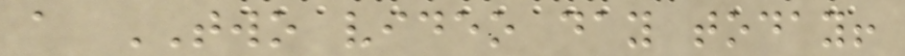a TWO video day today!
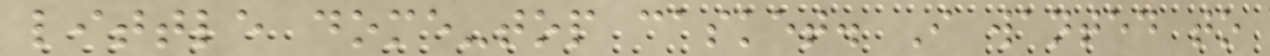little dome-top casket. I wanted to
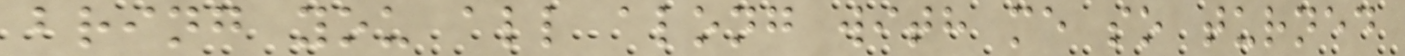bring you all along with me so turned
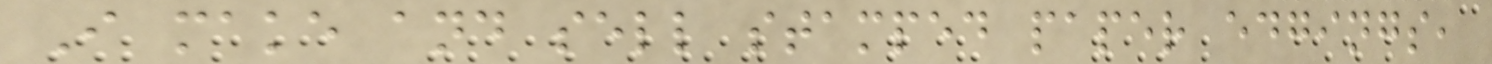I make and sell stamped paper edgings,
